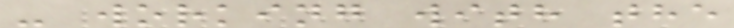- working with the
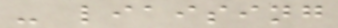- liaising
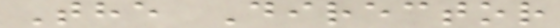The Director
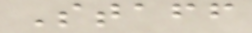Staff
